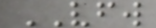VFW
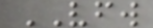VFW
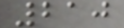210
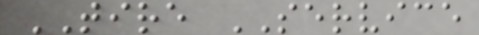TIRE SERVICE
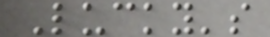Lucky's
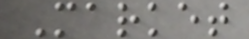Market
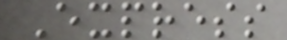Express
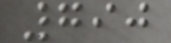790
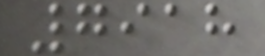7918
